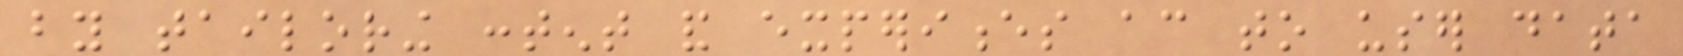by tailoring content and experiences according to user data
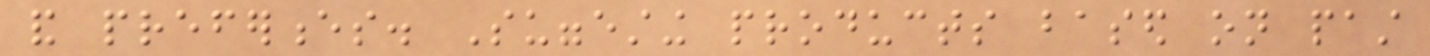and preferences. Suggesting products based on past
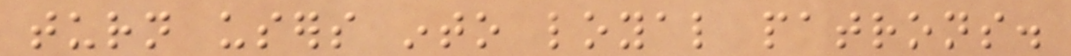turn users into loyal patrons.
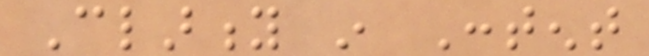Clarity in Content
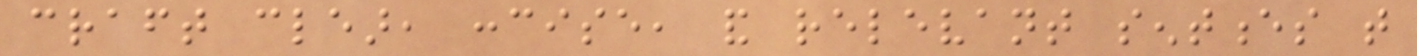craft clear, concise, and relevant sentences that
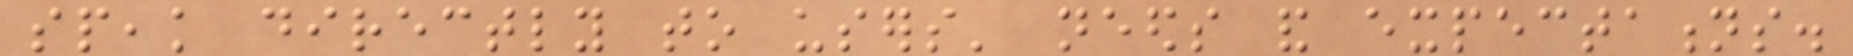speak directly to users' needs and expectations.
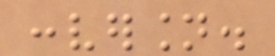conversion.
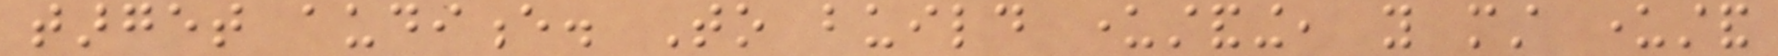target audience. To build understanding, you must understand
